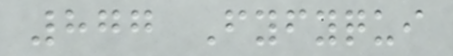877 Fyfyqui
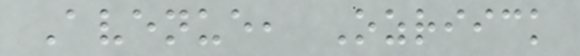Avenue, Ozriick
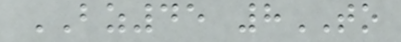BZ45 8TO
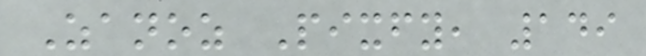Zanoz Pixfy, 149
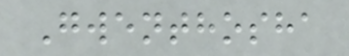Gwenthosha
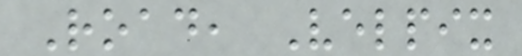Road, Velpix
